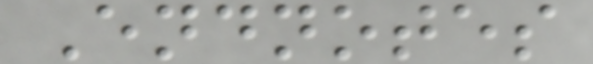Endnotes
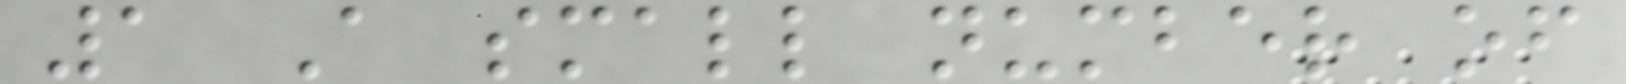1 A small number of
